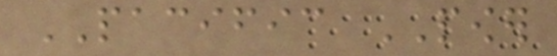PACIFIC POWER
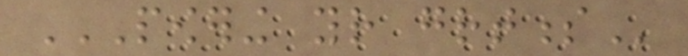POWERING YOUR GREATNESS
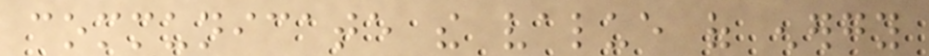communicate the value of energy
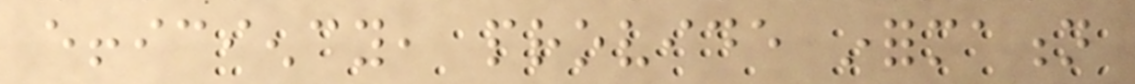efficiency, provide information
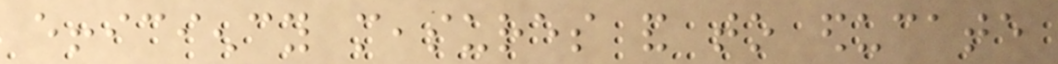efficiency measures and to educate
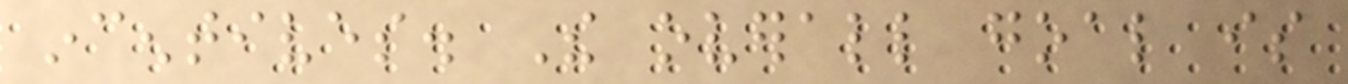incentives. The overall goal is
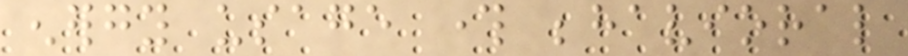energy usage through behavioral
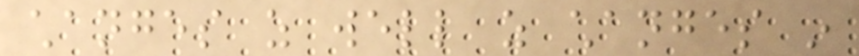changes as well as changes in
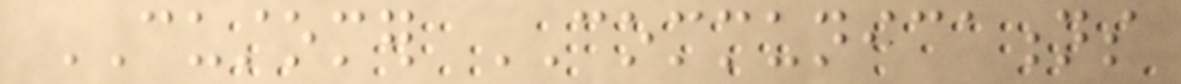CUSTOMER COMMUNICATIONS
